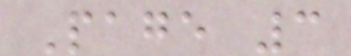Page 3
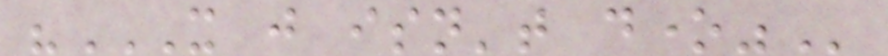"IT JUST ISN'T DONE"
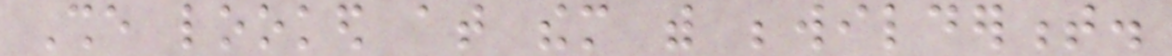She looked at them with bewilderment.
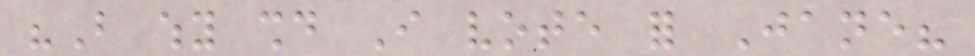"But why should I vote for Jane?
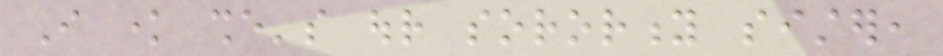I know she's our sorority sister,
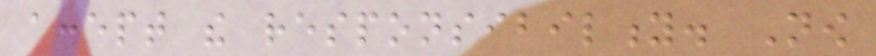accept the responsibility. Now
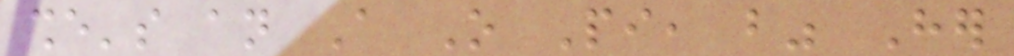she's an A O Pi, but" Her
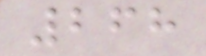268
